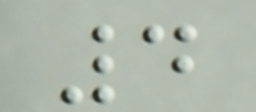4
